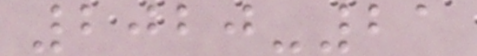2020-21
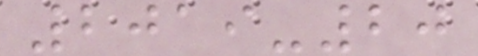2019-20
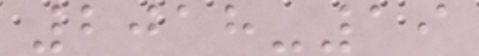2018-19
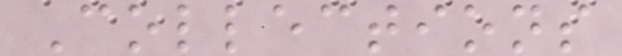Collections
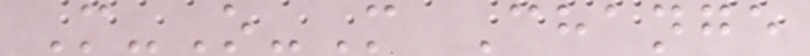M-O-M Change
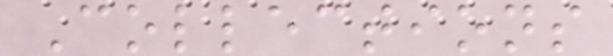Collections
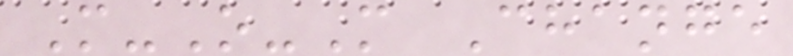M-O-M Change
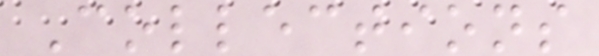Collections
